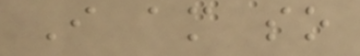I am so
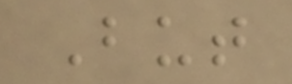But
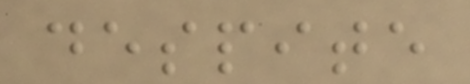despite
